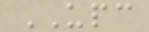UPC
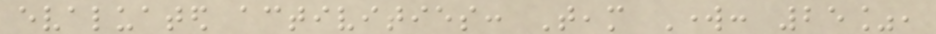evaluated activities: Team Work: 25%,
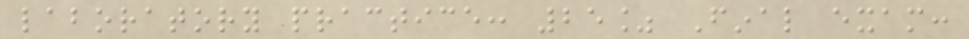laboratory practice: 25% Final exam:
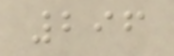296
